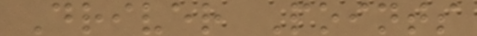Driver Points
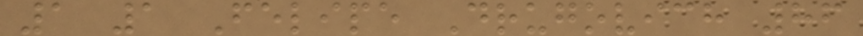1 1 Felipe Drugovich 86
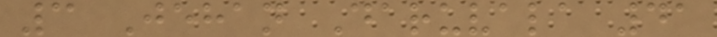3 Jehan Daruvala 41
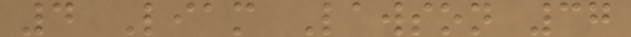4 Liam Lawson 37
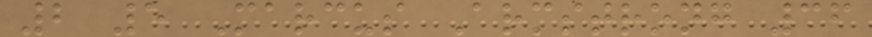2 5 Marcus Armstrong 36
